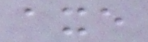axe
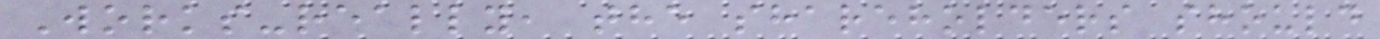Works-really, the shareholders should
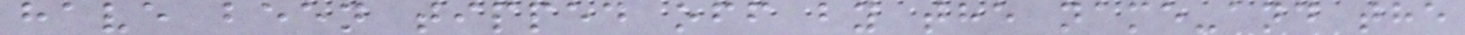have been tipped off by the name-and the
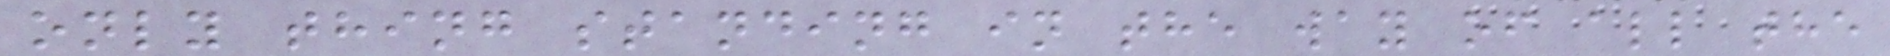only thing standing in the way of all the
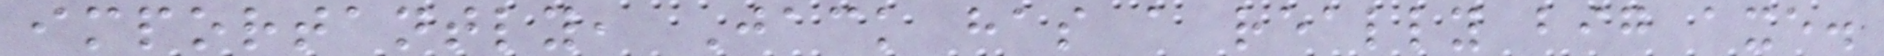importantly, Jack has a really big axe.
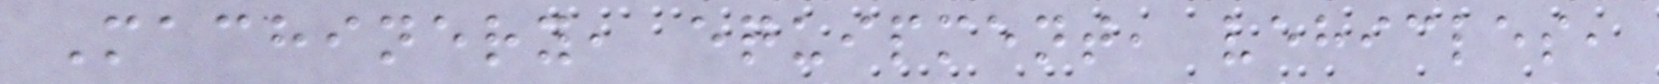Machinery, equipment, vehicles,
